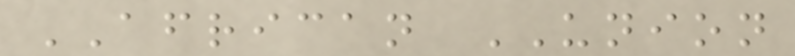AFRICAN UNION
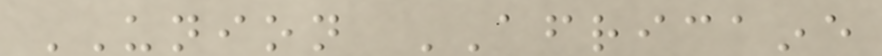UNION AFRICAINE
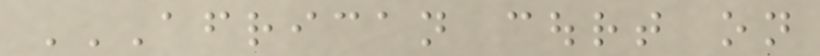AFRICAN COURT ON
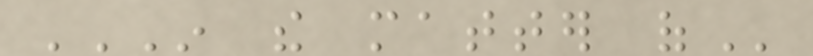IN THE MATTER OF
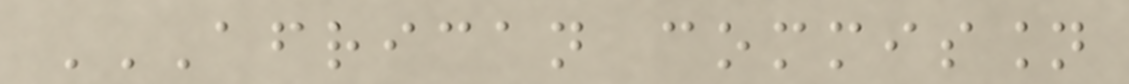AFRICAN COMMISSION
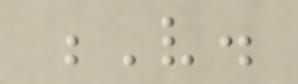V.
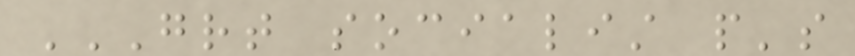GREAT SOCIALIST PEOPLE'S
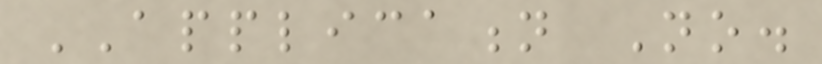APPLICATION No.
